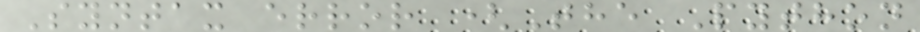Syntax error (The Python
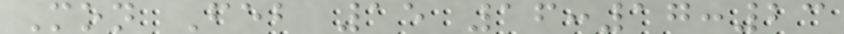Mon Feb 15 16:17:23
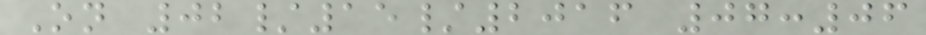On 02/15/2016 07:06
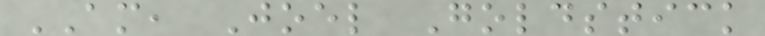AM, Joel Goldstick
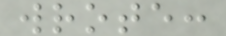wrote:
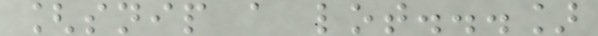[snip a lot...]
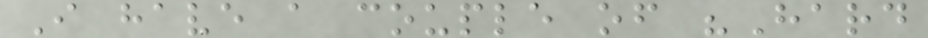I have a couple of "Hard
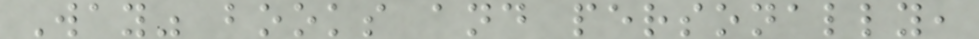Way" books and personally,
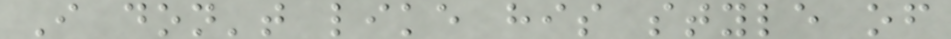I don't like his style of
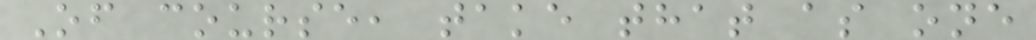Of course, take that as one
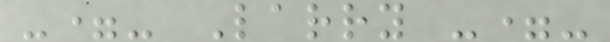-=- Larry -=-
